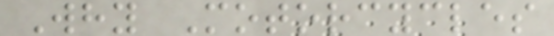Why Motorcycles
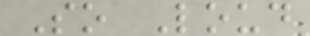So Loud
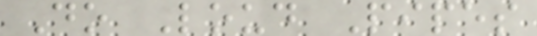Do Loud Pipes
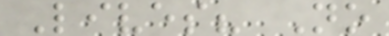Lives? No
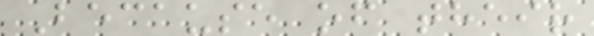Because of their
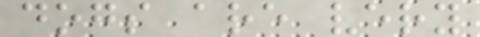dogs are very
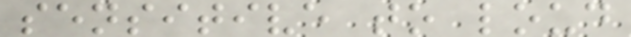sensitive to loud
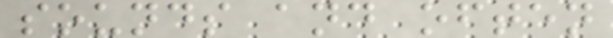sounds and often
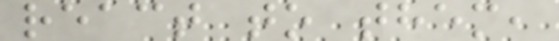react to them,
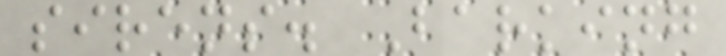sirens. Barking
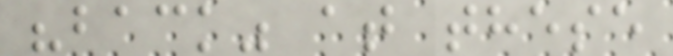"back" at these
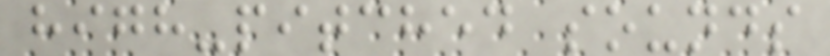high-pitched sounds
